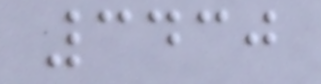3430
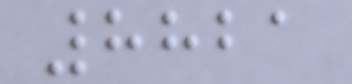8821
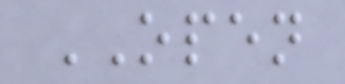OPEN
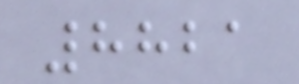8821
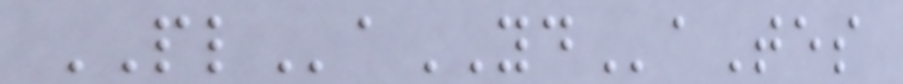PLaYDaTes
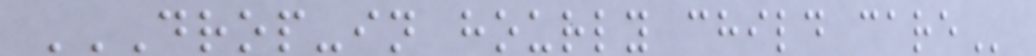DROP-IN HOURLY CHILD CARE
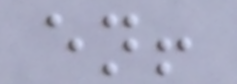en!
